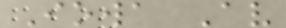Iowa Av
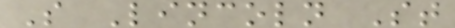S Lincoln St
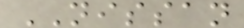NISSAN
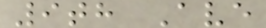9th Ave
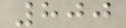800
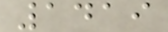1419
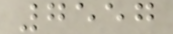7557
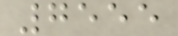7555
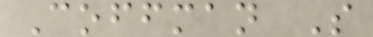Coffman S
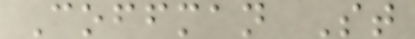Coffman St
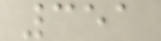351
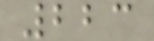223
